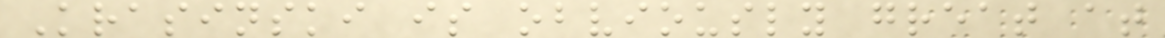Krasinski is obviously great at
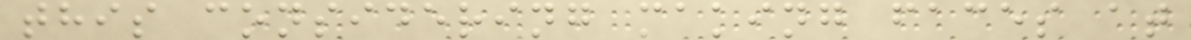this considering making faces at
